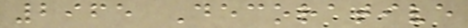2965 Decorative
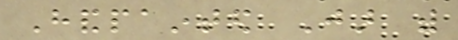Handpainted Jar with
